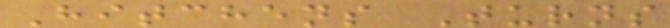Hitchens Turns
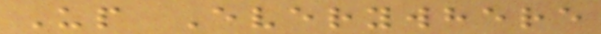Up Everywhere
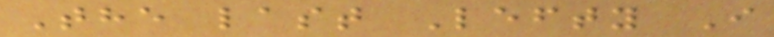The last Lefty I
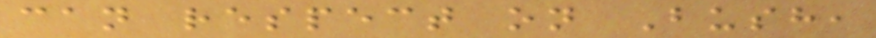can respect on Bush,
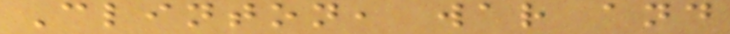Clinton, war and
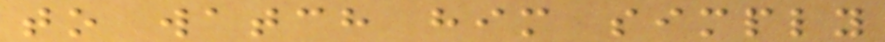to watch him simply
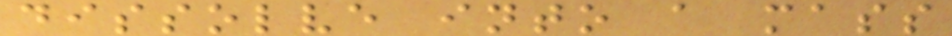dissolve into a mass
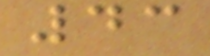43
